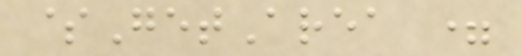$GetArea =
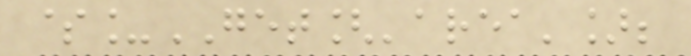$_GET['area'];
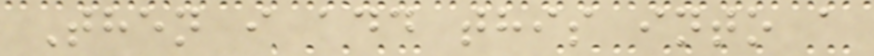Then i add this into a
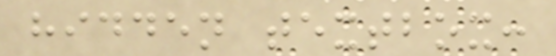hidden textbox:
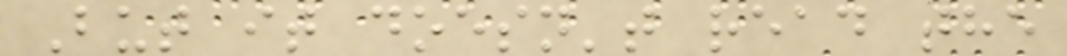But it doesn't read the
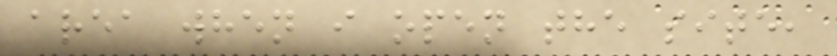area when i open the site,
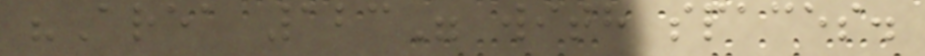"Area 123" with spaces.
